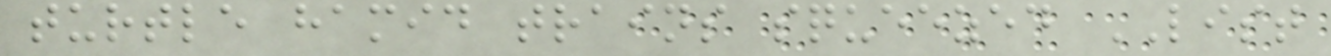turtle hamid trains squeezed LIST
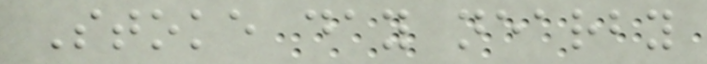Stoke day nearby
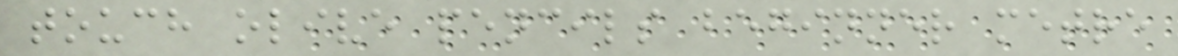touch olive pencils beginner metre
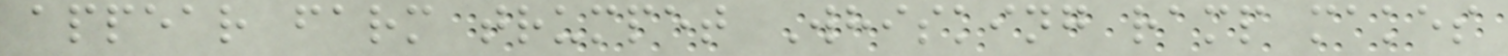appear farm trumpet Whisking ramp makes
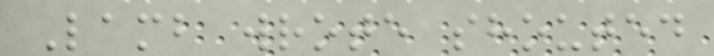Lamb wrote shouted
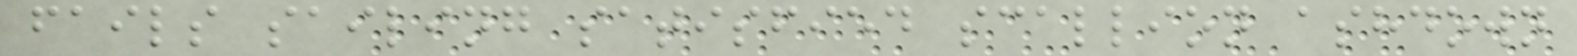fails sailing satisfied scallion ashdown
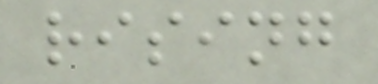rising
